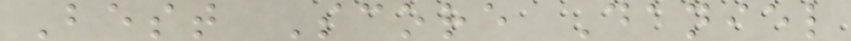Best Score Daniel
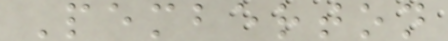Pemberton
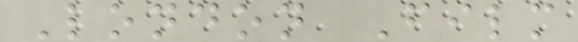London Film
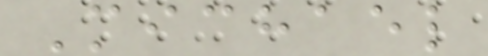Michael
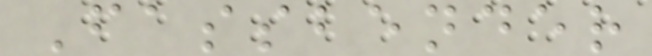Fassbender
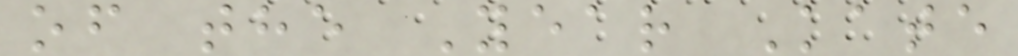of the Year Kate
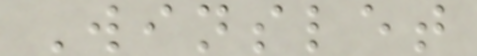Winslet
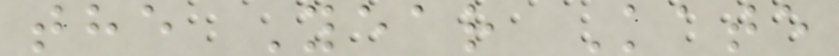the Year Kate
